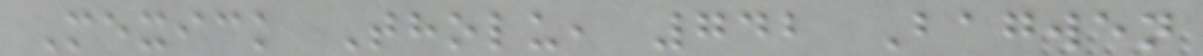Mexick Tholu, 742 Bagwen
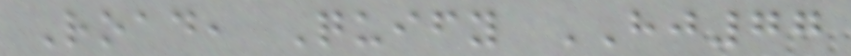Road, Quify HJ77
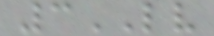3LV
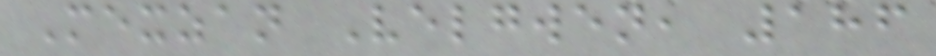Mexzan Velgwen, 186
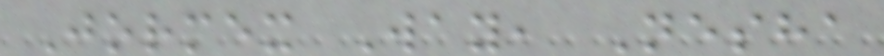Jormex Way, Nesha
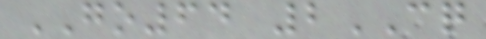GO64 2CQ
